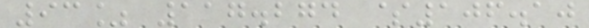93% 117.274 $106.10
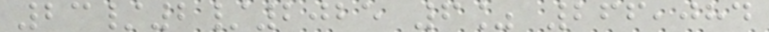23/2/2025 6% 266,084
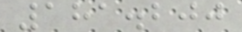181.200
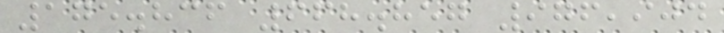175.836 668.857 976,904
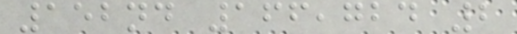152nd 166,724 2
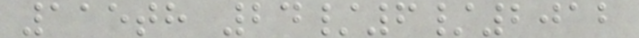115th 24/6/2012
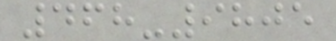468-9805
